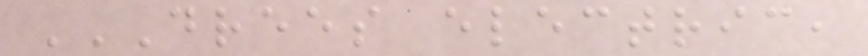DREES ELECTRIC,
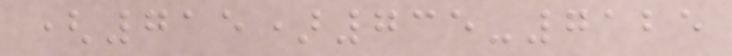(715)735-7125
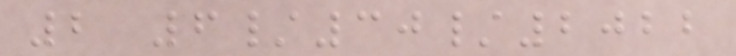2 6/30/2022
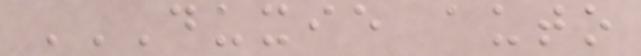DUXIE AUTO
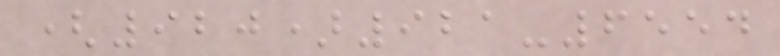(920)921-6554
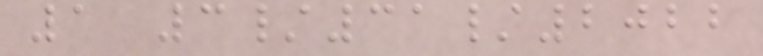1 3/31/2022
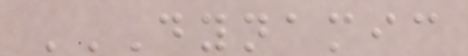DYNAMIC
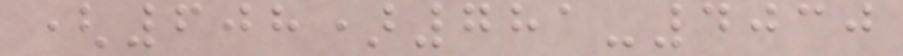(608)781-4030
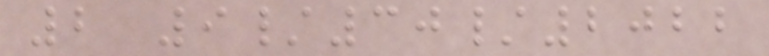2 9/30/2022
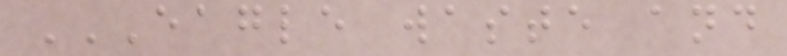EAGLE WASTE AND
